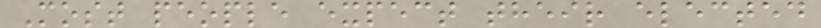Most people expect their elected
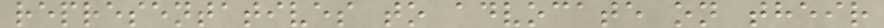representatives to advocate on their
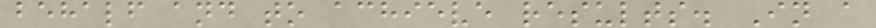behalf and to achieve results. In a
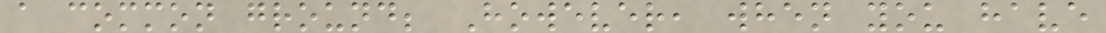a common ground; However, when you have
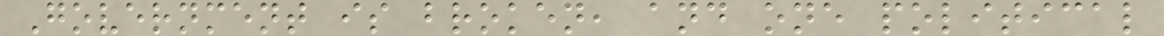Government is broken, and one political
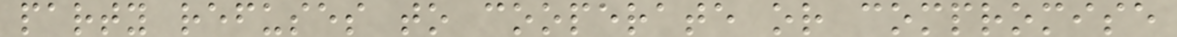party refuses to cooperate or compromise
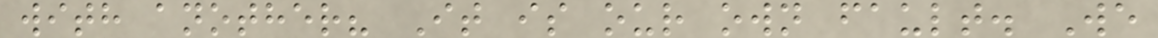with another? It is our own fault. We
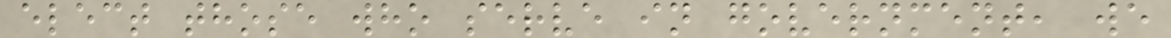elect those who serve in government, we
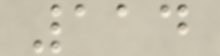114
